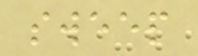sweep
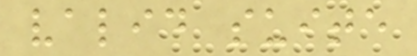valid suite
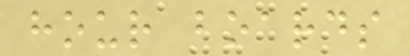hour boards
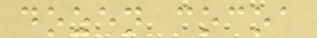dozen cocoa
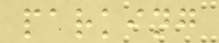parking
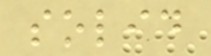solid
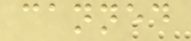canned
